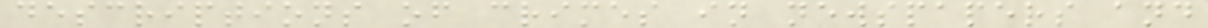descriptions of crimes in newspapers and
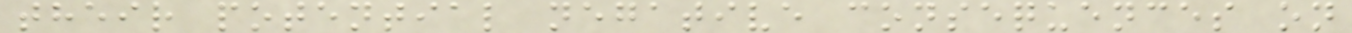their potential negative consequences on
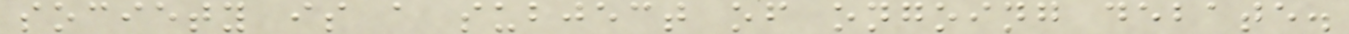society is a subject of ongoing debate.
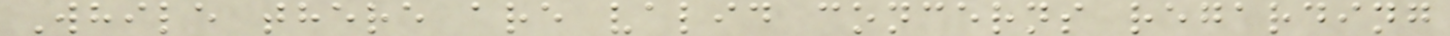While there are valid concerns regarding
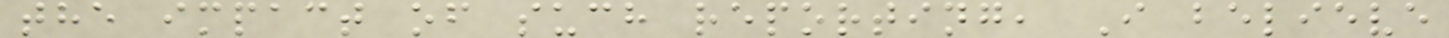the impact of such reporting, I believe
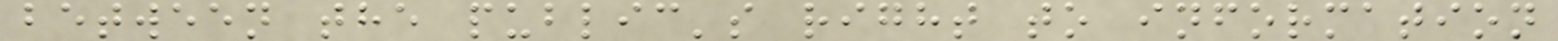between the public's right to information
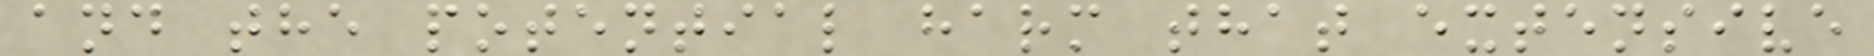and the potential harm that extensive
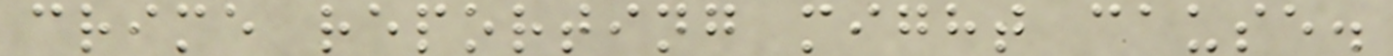crime reporting might cause.
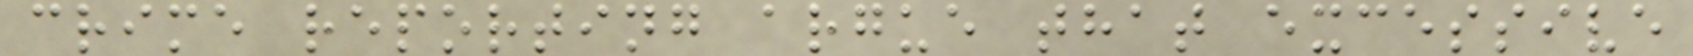crime reporting argue that excessive
